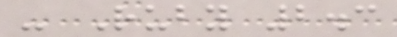- Ruby 2.3
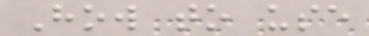How to use
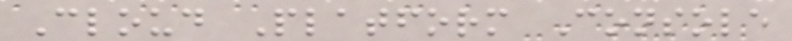Cloud Platform Console
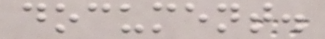document.
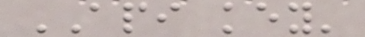API key'
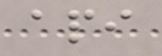api
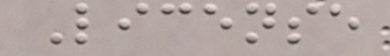License
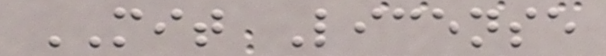MIT License
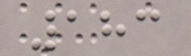183
